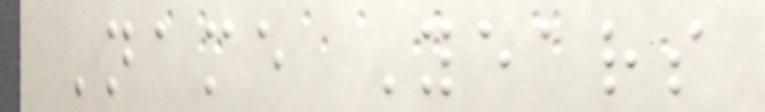Name Years
